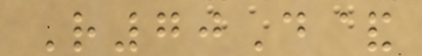R70D&
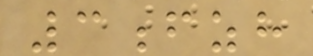3fzh
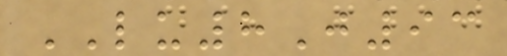LU8J93
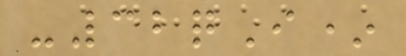-32qI*
